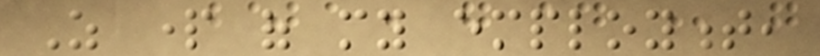As part of my employment,
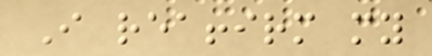I reaffirm my
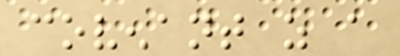covenant as a
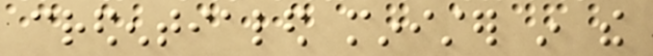credentialed minister in the
